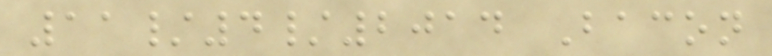11/4/2014 Bacon
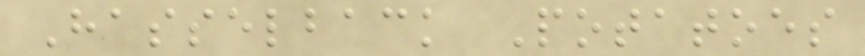Hasselback Potatoes
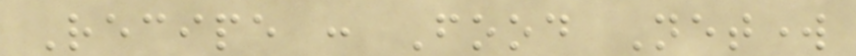Recipe : Food Network
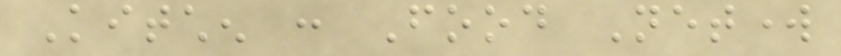Kitchen : Food Network
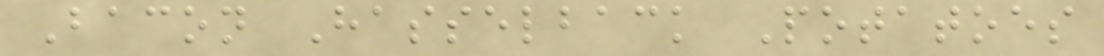Bacon Hasselback Potatoes
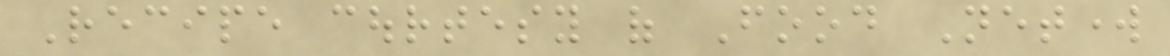Recipe courtesy of Food Network
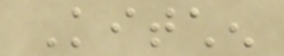Kitchen
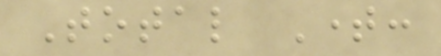Total Time:
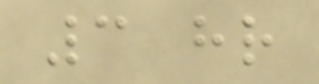3 hr
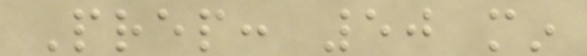Prep: 50 min
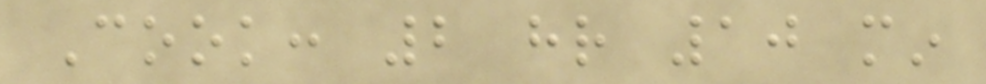Cook: 2 hr 10 min
